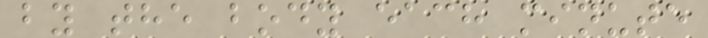by the body each minute
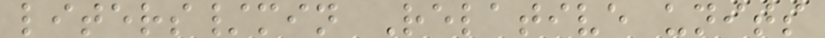liters/min Relative units
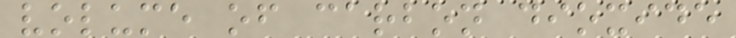volume of carbon dioxide
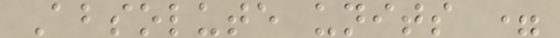Absolute units =
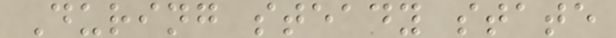During steady state
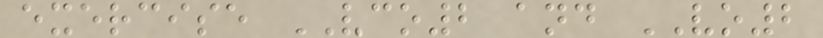exercise VCO2 and VO2
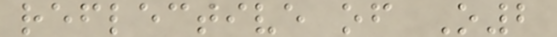reflective of O2
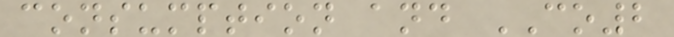consumption and CO2
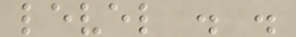level . .
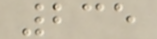235
